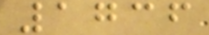1736
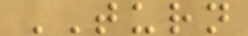TURN
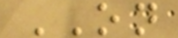ON
